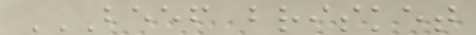BEEF BRISKET
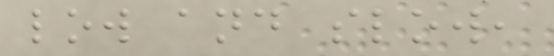low and slow,
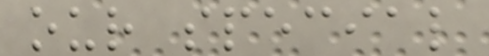our special
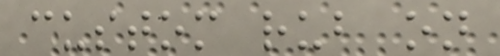custom rub on
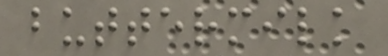buttermilk
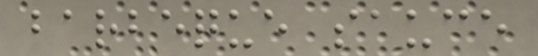barbeque sauce
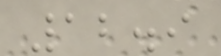12.9
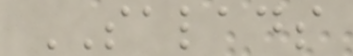SALADS
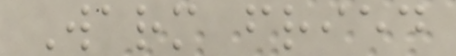Warm fried
